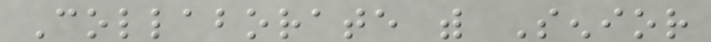Collaborate with Senior
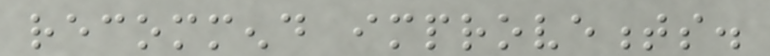recommend improvements.
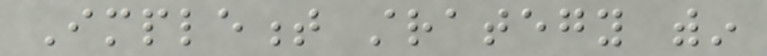Implement strategy within
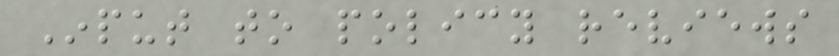Input to policy reviews
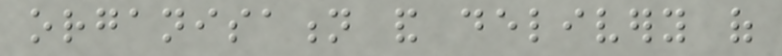organisation and delivery of
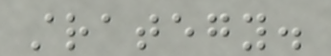strategy.
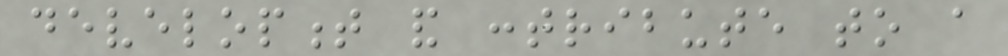development and contribute to a
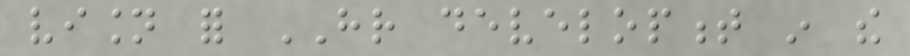vision for HR development in the
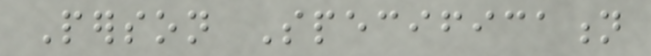Person Specification
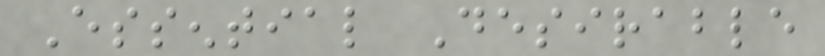Essential Desirable
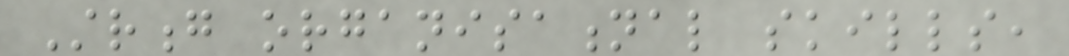Strong organisational skills,
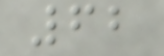62
